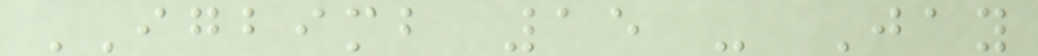IGBIMB 15 - Jay
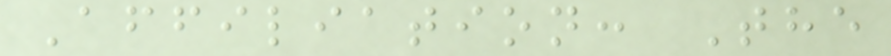Affiliation: The
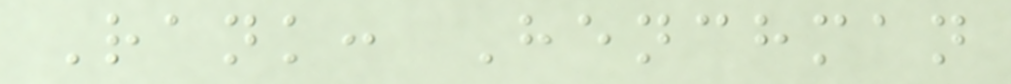Rank: Henchman
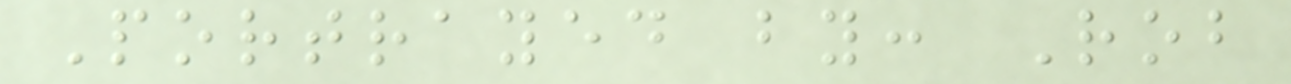Portrayed by: Rob
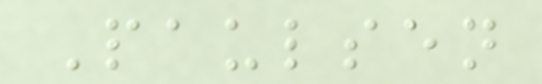Paulsen
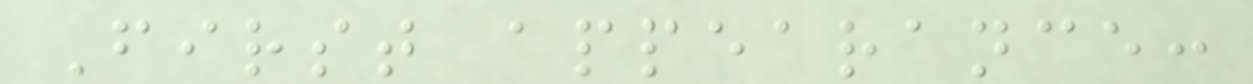First appearance:
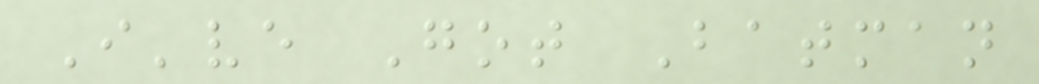I've Got Batman
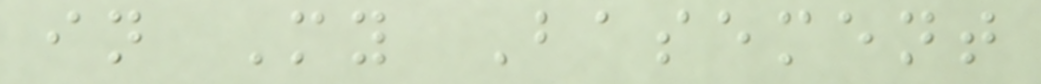in My Basement
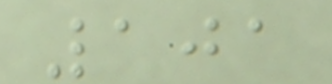101
